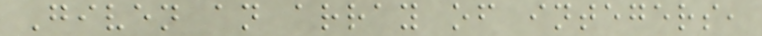Given an array of integers,
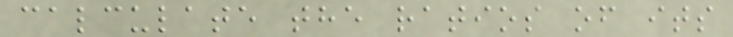calculate the ratios of its
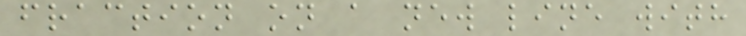fraction on a new line with
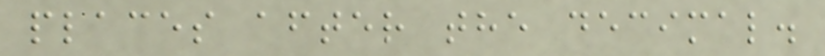places after the decimal.
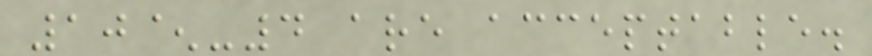10^-4 are acceptable.
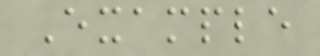Example
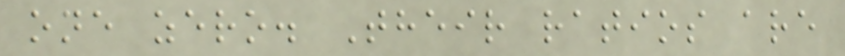one zero. Their ratios are
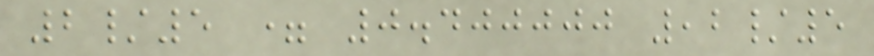2/5 = 0.400000 ,2/5
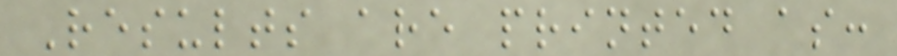Results are printed as:
